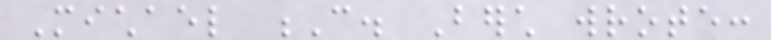Michael C. Berch wrote:
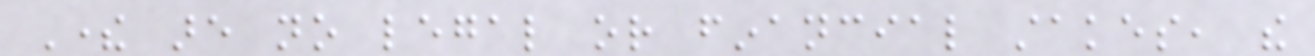There are no legal or financial stakes, the
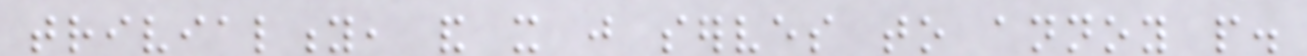triviality, and it just serves to annoy people.
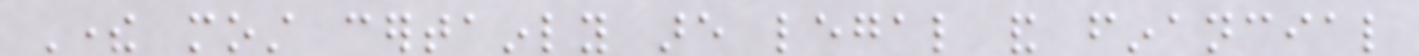There most certainly are legal and financial
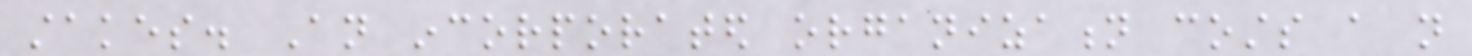stakes. An incorporated organization costs a not
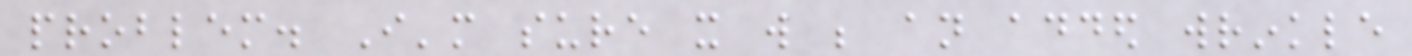problem. I'm sure it will be an added wrinkle
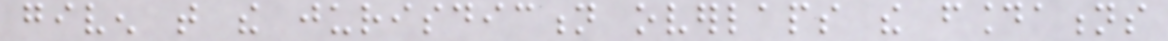given that the jurisdiction overlaps the foundations
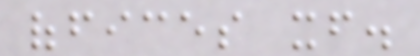offices itself.
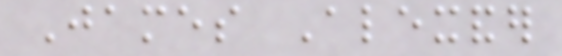James Alexander
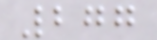277
